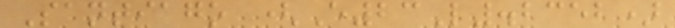Santiago (E23L.2352)
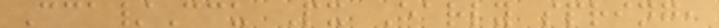Cca/Ccu Px Early spring,
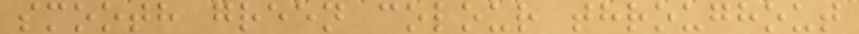smooth green colour throughout
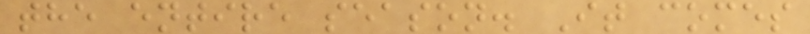the entire season. It comes
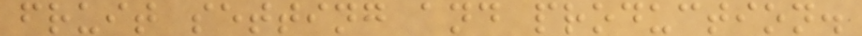fruit setting and production.
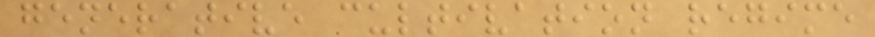generative cultivation regime
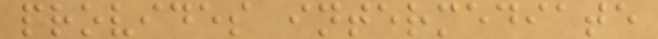provides intermediate
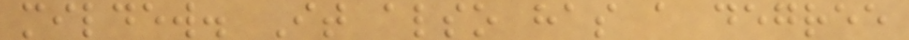mildew. It also has a degree
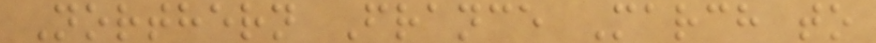Northern France March to
